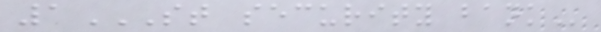1ST SECURITY BANK
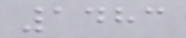1483
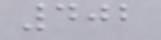402
